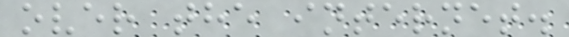over the internet.
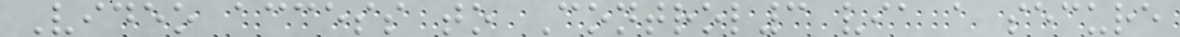Video access to Control3 via a secure
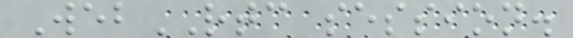WebRTC session.
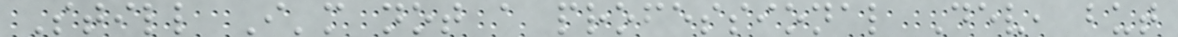Still I'm not a professional Dev, but
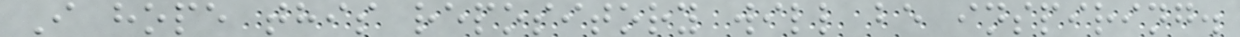I hope this repository will be inspiring.
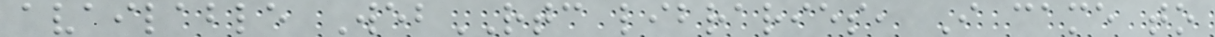available WebRTC libraries, I came to
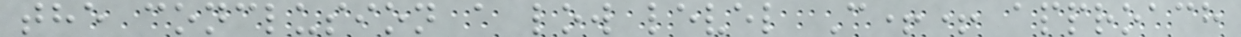the conclusion a low level C++ approach
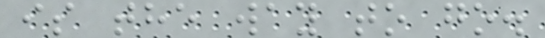is the way to go.
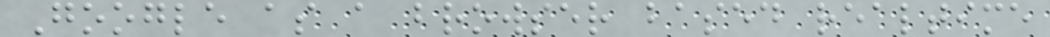Google as a browser based realtime
